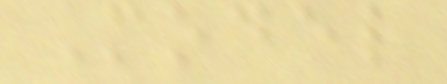Model
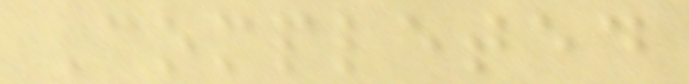Completed
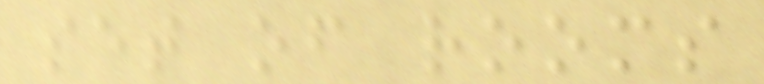set of rooms
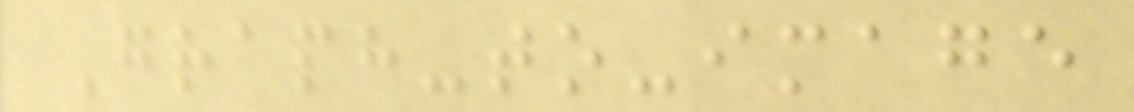Graph-to-image
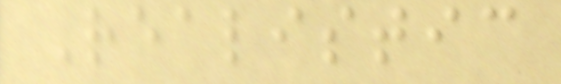Realistic
